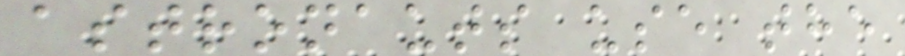astronauts use the
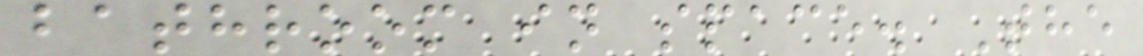bathroom in space. The
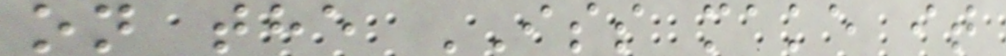on the ISS make it
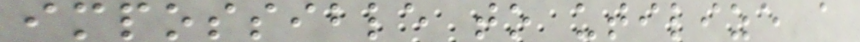impossible to utilize a
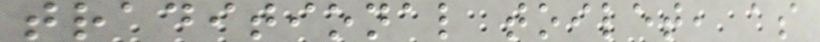traditional toilet, as
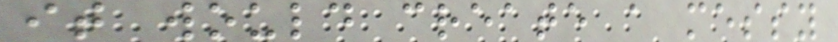it would create a messy
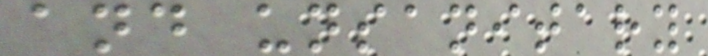and unsanitary
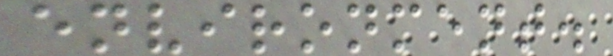environment.
